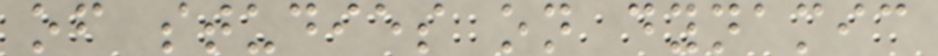of studies on dynamic
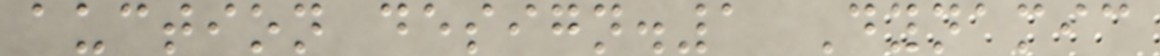auction design.1 Dynamic
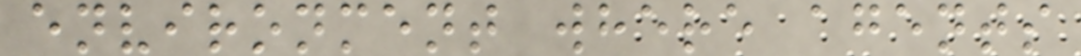environment where agents
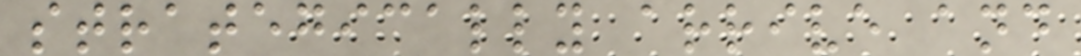strategically arrive and
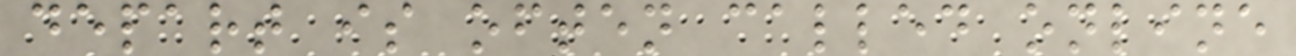depart is often called online
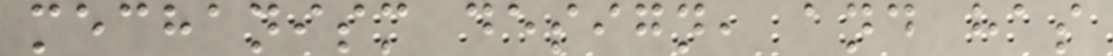mechanism design, and has
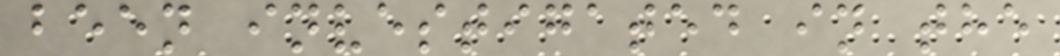been investigated in the
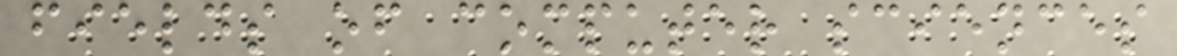fields of computer sciences
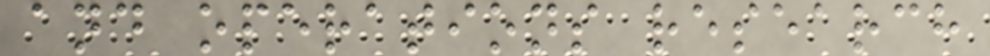and operations research
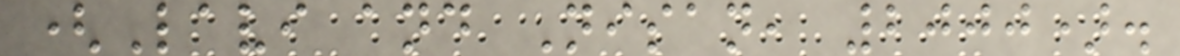(Lavi and Nisan, 2000).
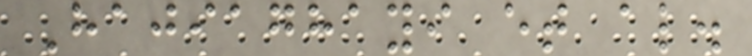Hajiaghayi et al.
